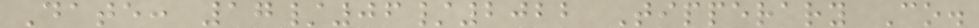Date: 17/06/2022 Tipperary Co.
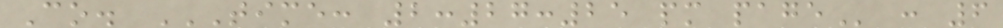Co. TIME: 2:27:25 PM PAGE : 6
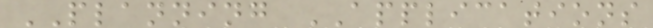PLANNING APPLICATIONS
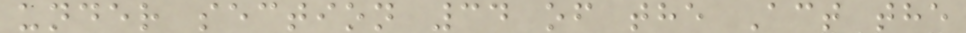under section 34 of the Act the
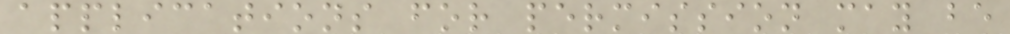applications for permission may be
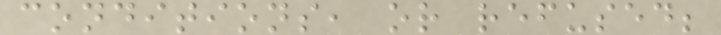conditions, or refused;
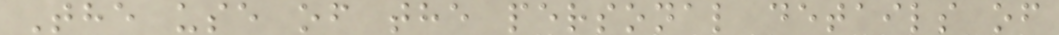The use of the personal details of
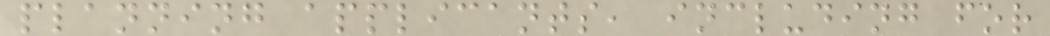planning applicants, including for
